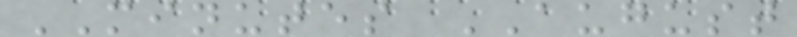MINUTES AUGUST
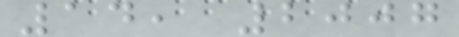14, 2007
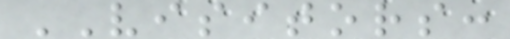VISITORS:
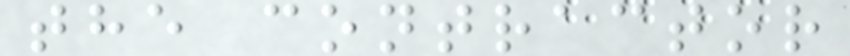the contractor
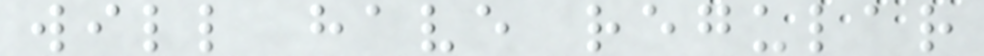will have regular
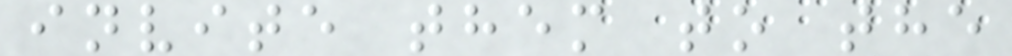invite them to the
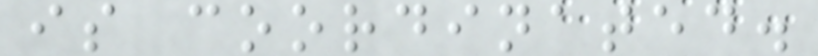is coordinated.
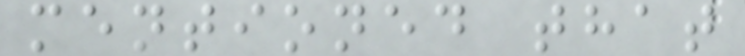mentioned that
